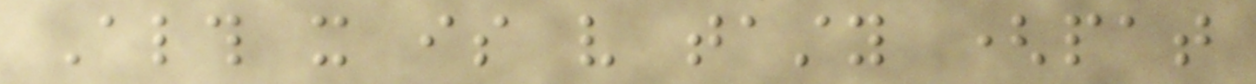Although it is very tasty (pat
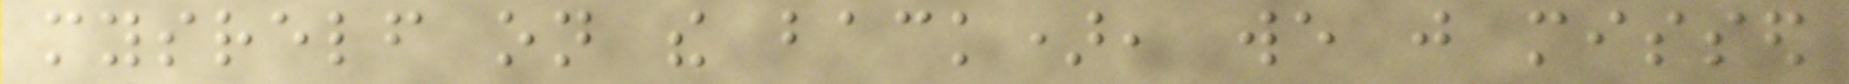mysrelf on the back), we just missed
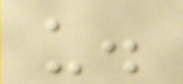us.
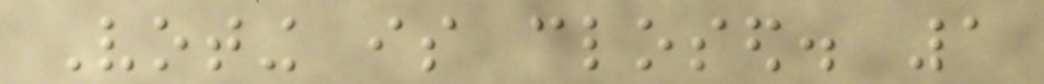Voting is closed. 1
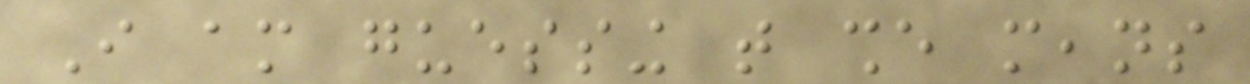I am guessing that she means
